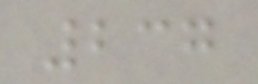237
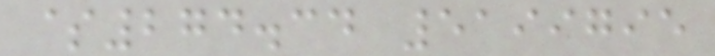$274.34 5199795
